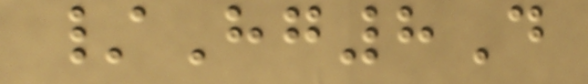/Hg8D
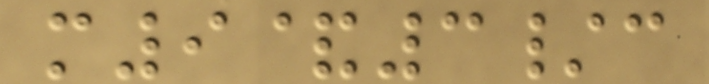m9&3/c
